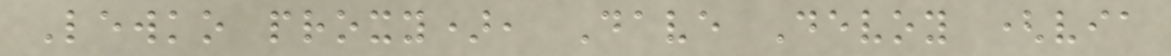Lewko proxy), Dave Devoy (via
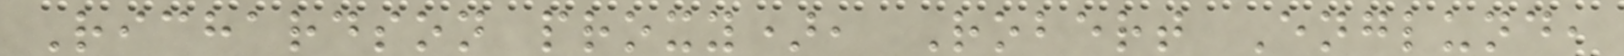Richardson proxy), Robert Englund,
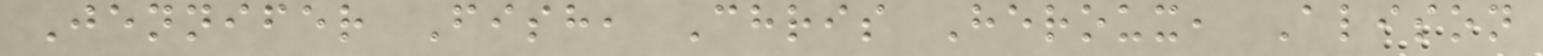Jennifer Fish, Chris Heroux, Alison
